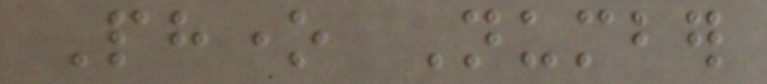Phone Number
